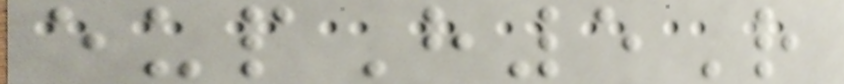eupH5R
